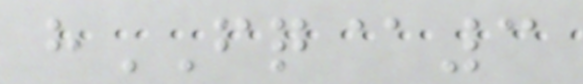hFQ@3
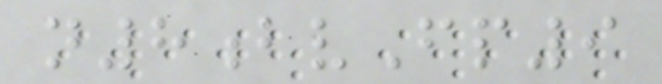n8bvFp9
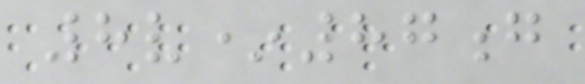8v*87g
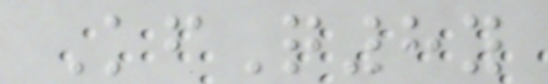KfQ8y
